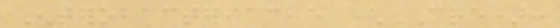Enterobacteriaceae (CRE):
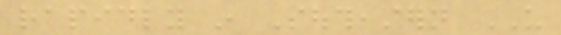rapidly in Southeastern US
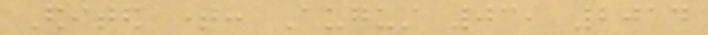Edited time: August 03, 2014
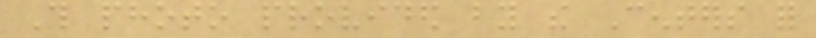This photo provided by the Centers for
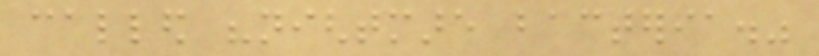called "nightmare bacteria."
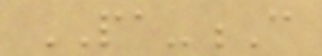PA-C
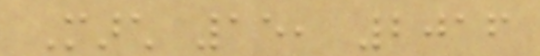March 15, 2016
